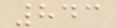843
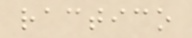ractico
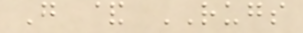G & RUGS
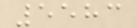5583
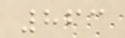863
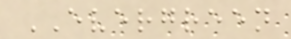EVERGREEN
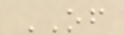OF
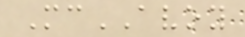McAVOY
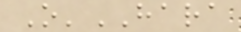O'HARA
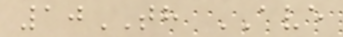10TH AVE
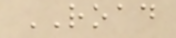ROAD
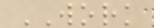WORK
